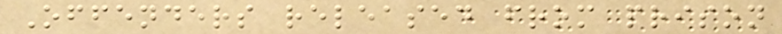Offenders released from prison
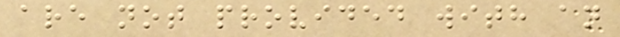are not provided with an
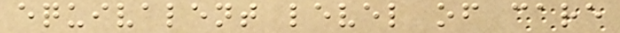equivalent level of care
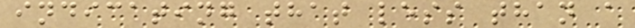indicating that less than a
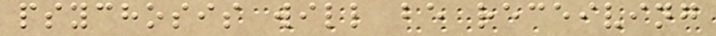psychosis will be receiving
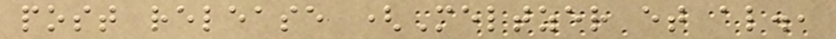post release (Meltzer et al.,
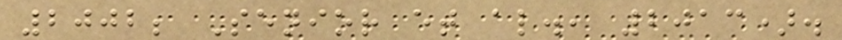2002; Senior et al., 2013).
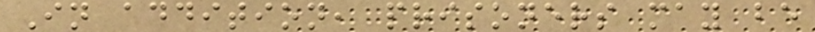In addition, prisoners may be
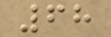68
